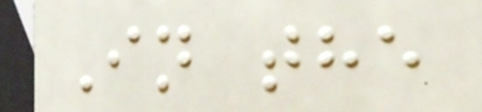In the
